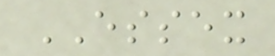ESSEX
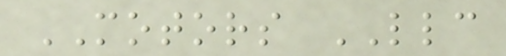MOTORS LLC
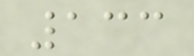133
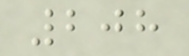208
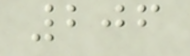206
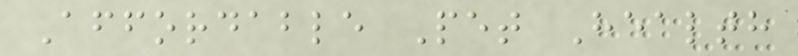Affordable Pet Health
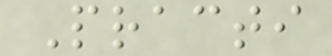Practi
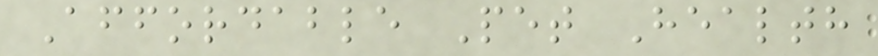Affordable Pet Health
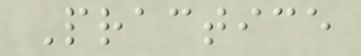Practice
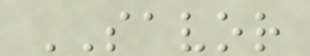SAVOR
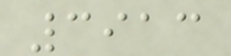3913
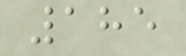185
